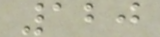120
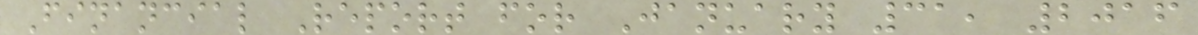Financial Report for January 31, 2016
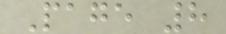Page 8
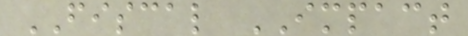FISCAL IMPACT
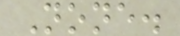None.
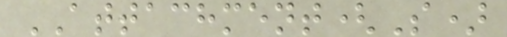ATTACHMENT(S)
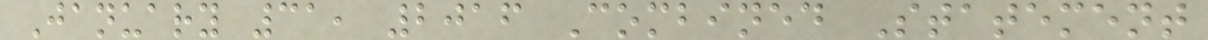January 31, 2016 Combined Statement
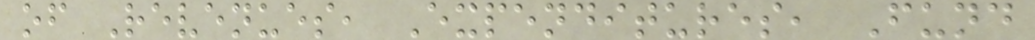of Revenues, Expenditures, Fund
